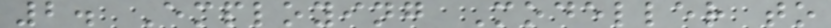2. Employing Modeller to
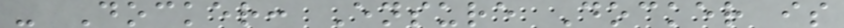- Docker: Ensure Docker is
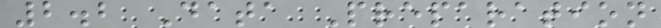2.2 Data Preparation
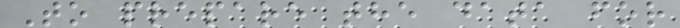To prepare the data for
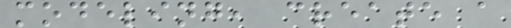modeling, create a
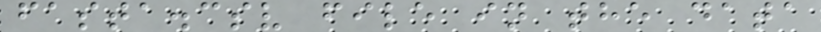fasta.csv file in the data
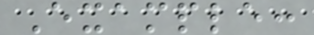Example:
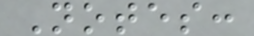Notes:
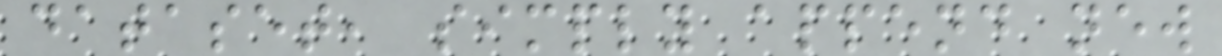dataset, simply append new
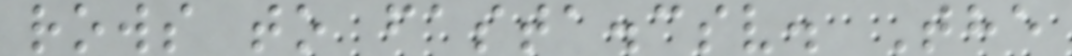rows to fasta.csv. The
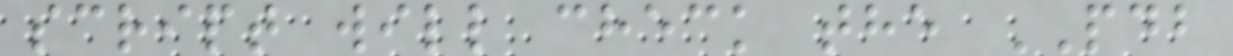script will check the PDB
